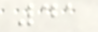41
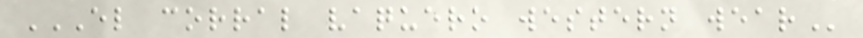EL CORRAL VAQUERO WESTERN WEAR
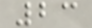23
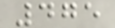475
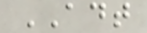ADT
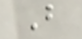B
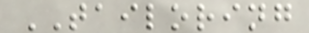TAILORING
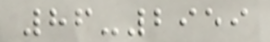86-2959
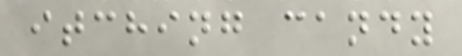itching candy
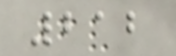212
